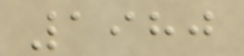1980
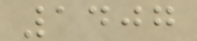1407
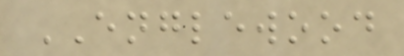ENGLEWOOD
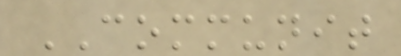COMMUNIT
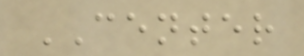CENTER
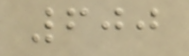600
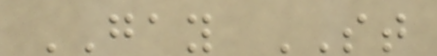GAY ST
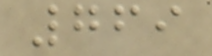769
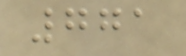771
